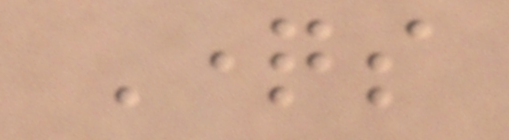Questions
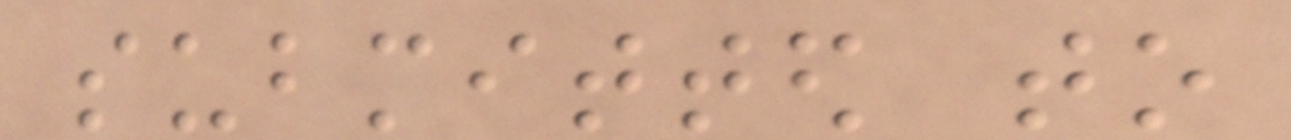submitted to
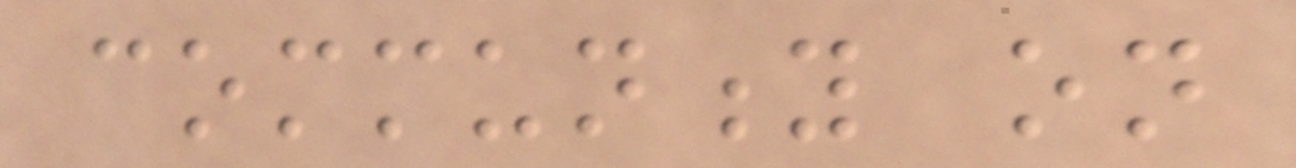community on
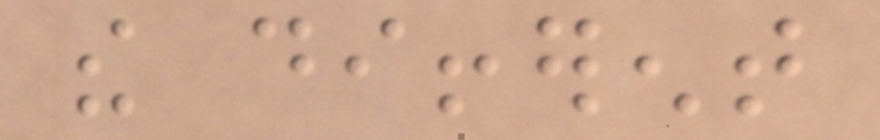the different
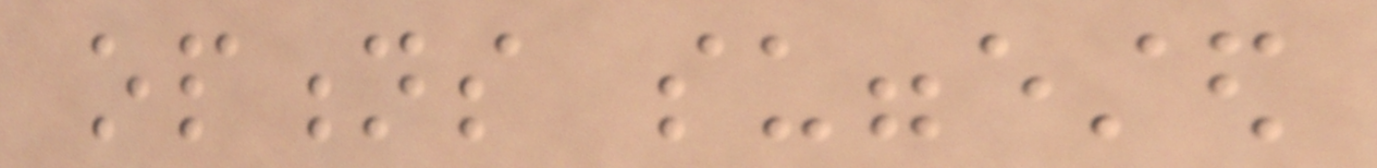options suggested
